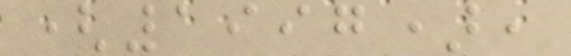(1997),
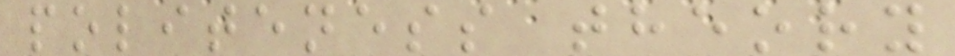politeness theory
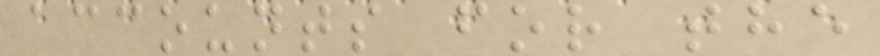accounts for the
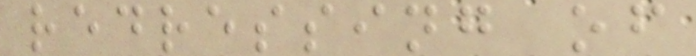redressing of
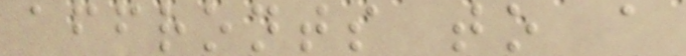affronts to a
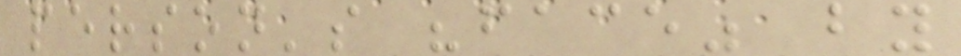person's "face" by
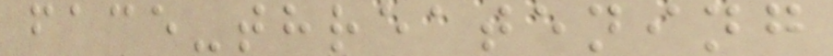face-threatening
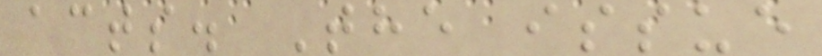acts. The issue
